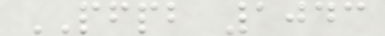PFPB 1043
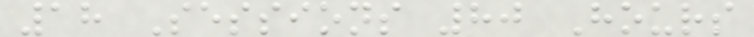18 Sessions 80 Hours
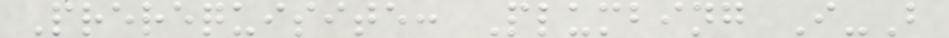Prerequisite: Plumbing I-B
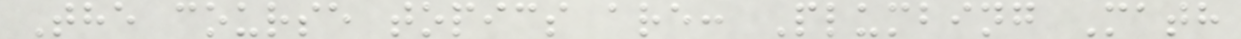The course topics are: Plumbing Math
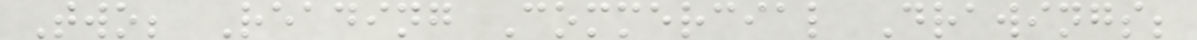Two; Reading Commercial Drawings;
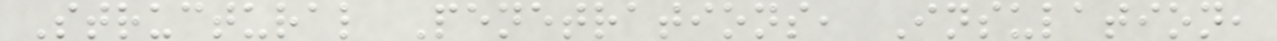Structural Penetrations, Insulation,
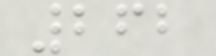262
